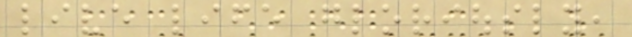live life gloriously,
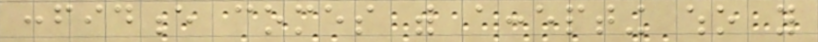confidence comes with accepting who you
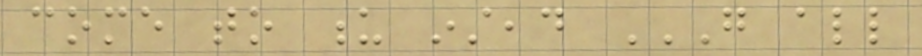come to u instead GO ALL
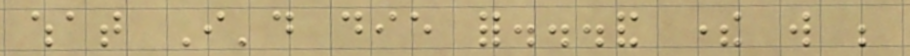what I'd die for...and there will be
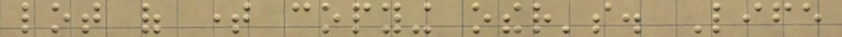lot of time copying other's. Life
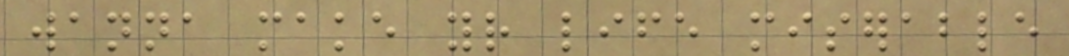wanna make your life miserable
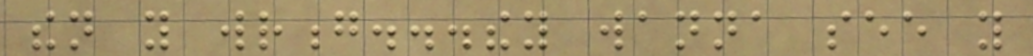then you wrong...they wanna see you
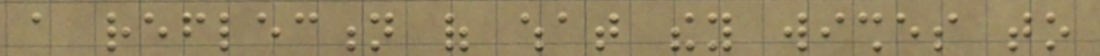a reflection of what they wishes to
